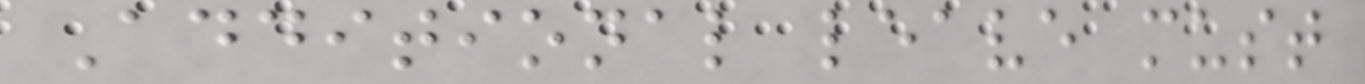Additional leave must
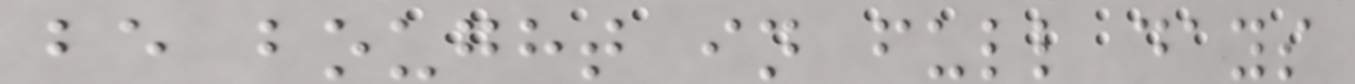be bought in full days
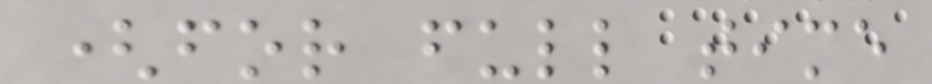(for full time
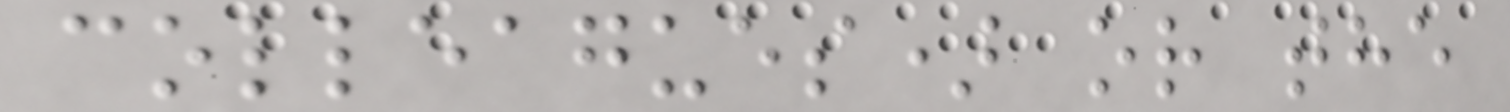colleagues) or the
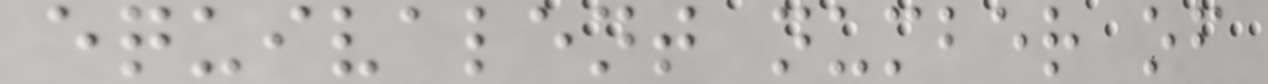equivalent number of
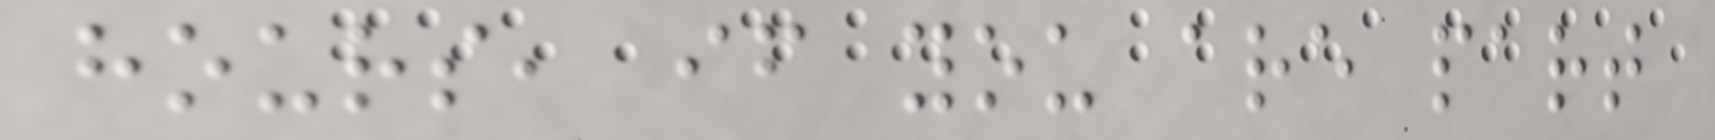hours, if you are part
